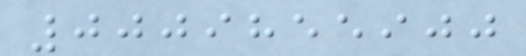0009855900
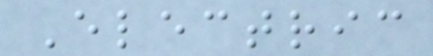Electric
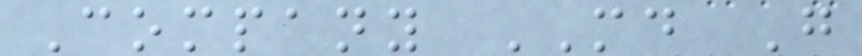Company MD G
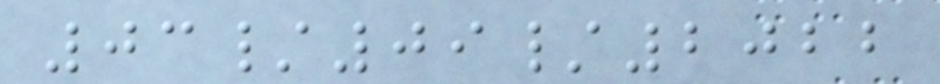03/09/2022
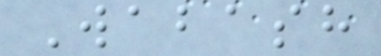Wabash
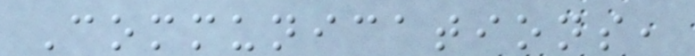Communications,
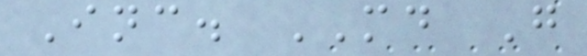Inc. MD G
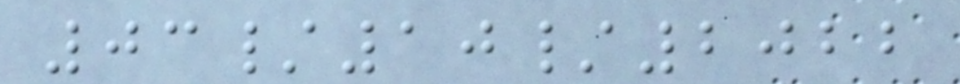03/10/2022
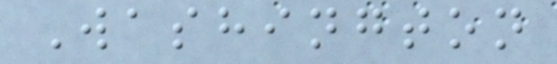Washington
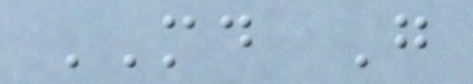MD G
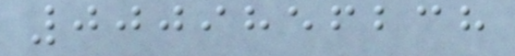0009856238
